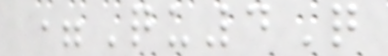=Qu4Q
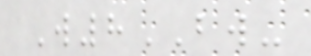W8BW-
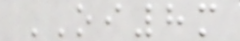OI8m
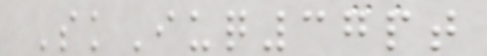SkIuq37pt
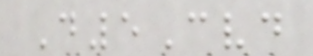D5Cvd
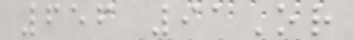656 91Or
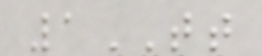1TT
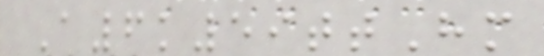A6k59ttHm
